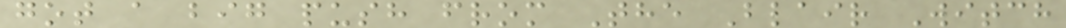got a big push from The Blair Witch
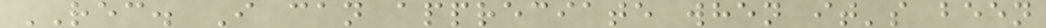REC. I can appreciate when it's been
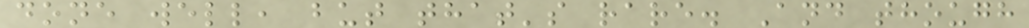done well, but that's rare. And though
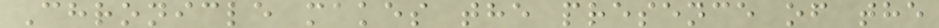Chronicle makes the presence of the
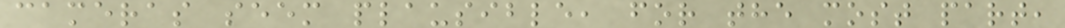cameras seem plausible, for the most part,
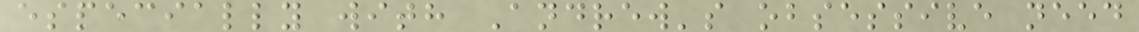especially with Andrew's obsessive need
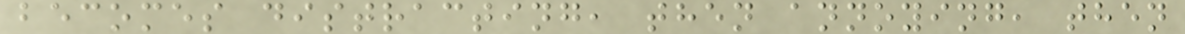becomes distracting, then annoying, then
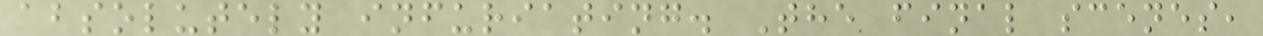absolutely infuriating. The final scenes,
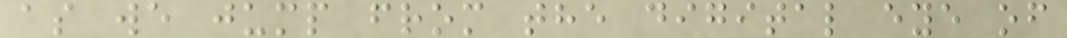as we jump from the digital eye of
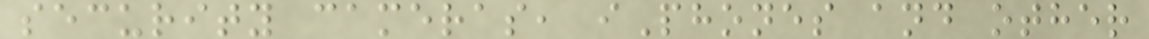security cameras, iPhones and other
